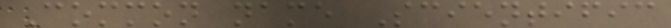Common name Scientific
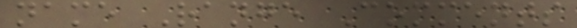name Range Comments
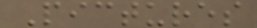Pictures
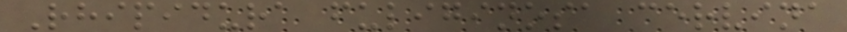Rhipidura fuliginosa cervina
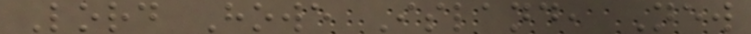Lord Howe Island, New
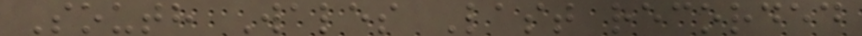South Wales Last recorded
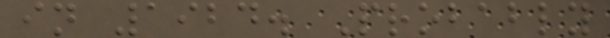in 1924. Probably
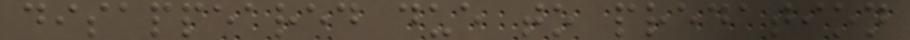disappeared due to predation
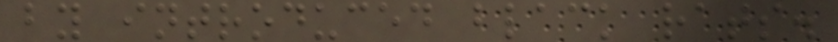by introduced black rats.
